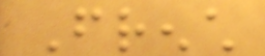French
